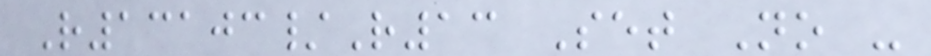R13103/R13 Set No -
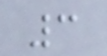3
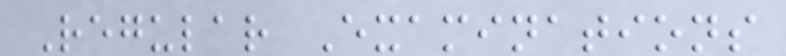Regular Examinations
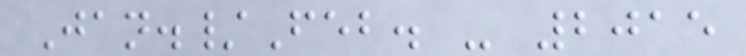Jan./Feb. - 2015
